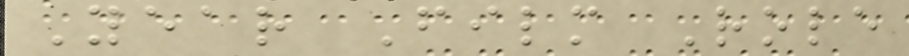Year Film Role
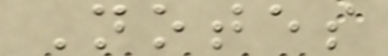Notes
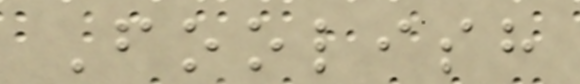Foolish
